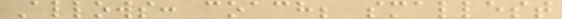Allows: coach; smallest
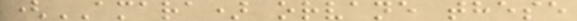(AMARA) orvane these
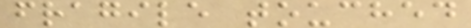fragile touched
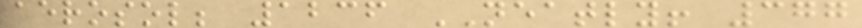aerosol; 1236 NEATLY! 377
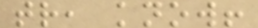tr, know!
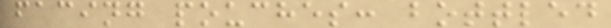facing pouches: bottled
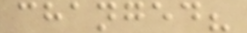changed?
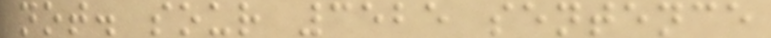not. sour 3525 sentence
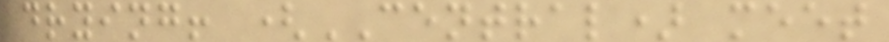drying! (CENTRAL) meet
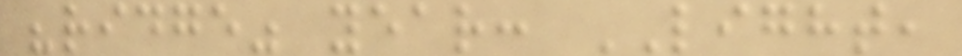"ridge" year: LIGHT,
